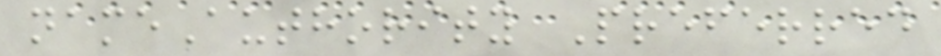nameAuthority Preferred
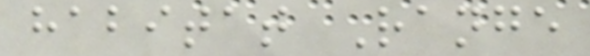habitat Range
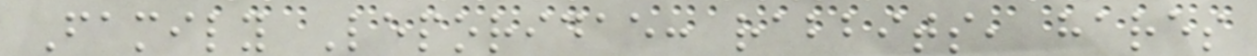Family Leporidae: rabbits, hares
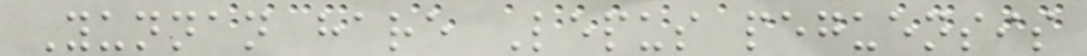Yunnan hare Lepus peguensis
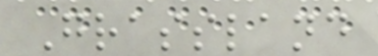Grassland
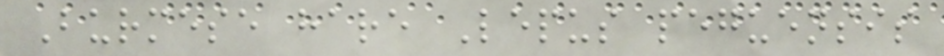Burmese hare Lepus peguensis
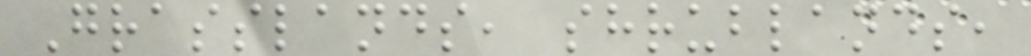Grasslands, shrublands,
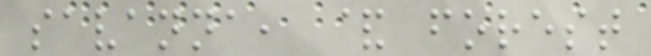savanna, & forest
